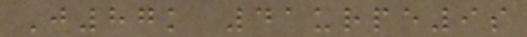J87k 41urpe9s
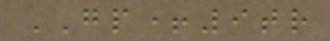GP+9tr
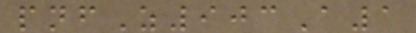pnfZ903A1
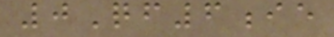0Qf6ie
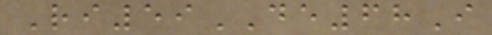Ri59DE68I
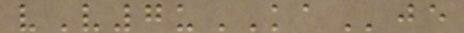vV7uKAje
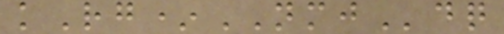kRg*NMJdq
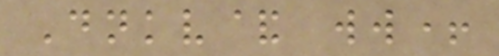Dnkv& ww+
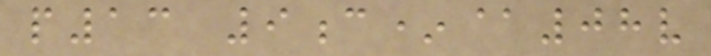p13 9c*@08v
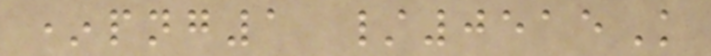*png1 /0515K
